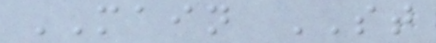MAIN ST
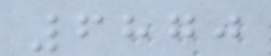6870
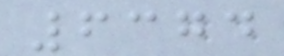6374
